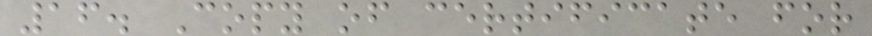16. Copy of certificate for
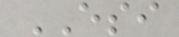ESI
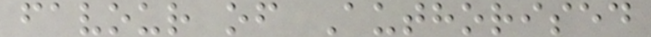favour of Authorised
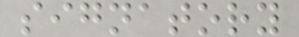signatory
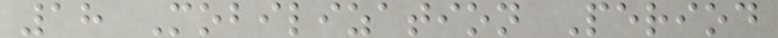18 Mobilization Period
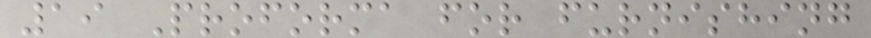19 Proforma for furnishing
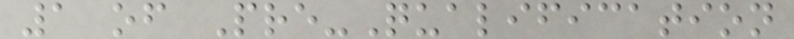1 of Pre-Qualification
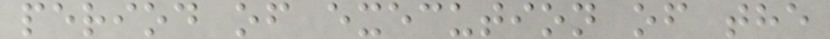period of execution of the
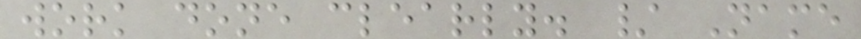work done clearly. / Name
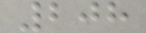208
